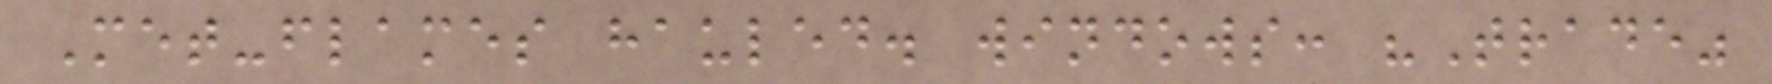Met-flames hauled. windows: "Trade"
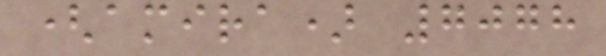(amira) 7078
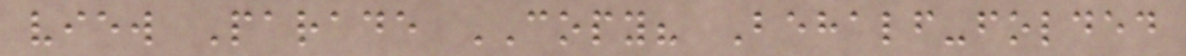view Parade COPY? Behalf-folded
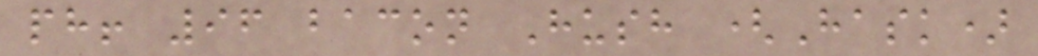ph! 96 bacon Hush (Hask)
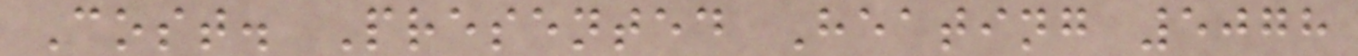Cost. Presented Heating 5078
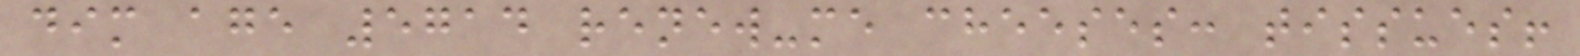dim age 5714 renew-me cheeses: tissues!
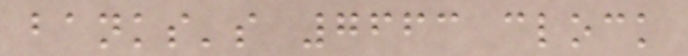banks's 7663 clock
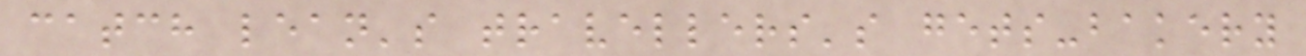catch lean's travellers's gets-bakery
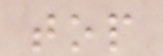top
